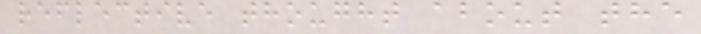reflective thought about the
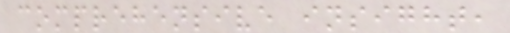comprehensive insight,
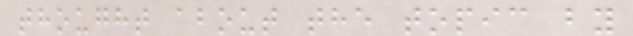thought about the topic by
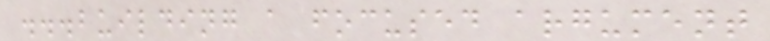...building a focused argument
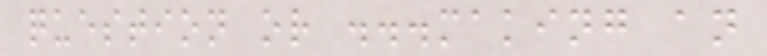question or ...making an
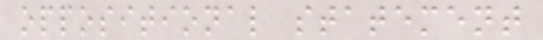oppositional statement
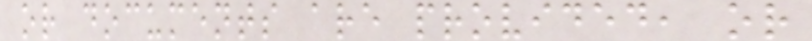or documents are provided, or
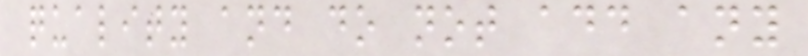quality and do not add any
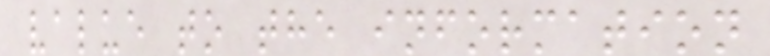value to the information
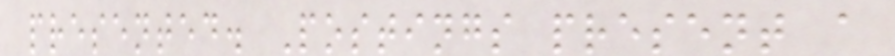presented. Postings present a
